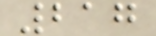217
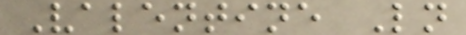Valentine Ln
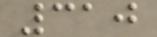310
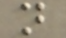n
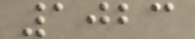1023
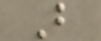B
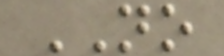NO
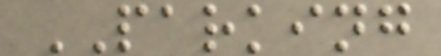PARKING
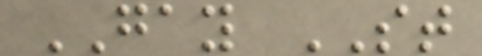GAY ST
